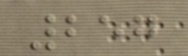257
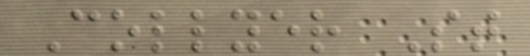Collyer St
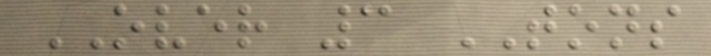OVER 3 TONS
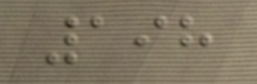198
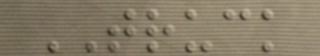TRUCK
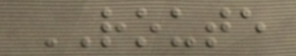ROUTE
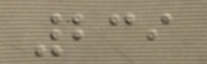239
